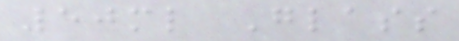50ml Glass
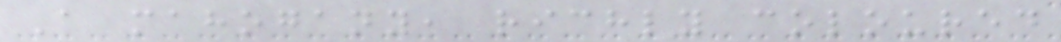A mahogany, richly coloured
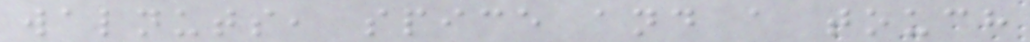walnuts, spice and a touch
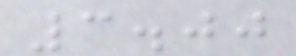3.00
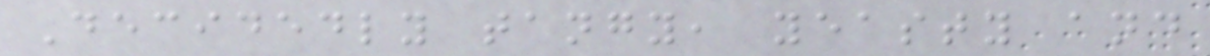Decidedly tangy, yeasty and
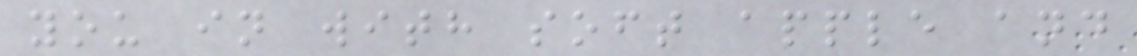you in with soft apple and
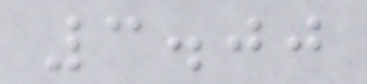3.00
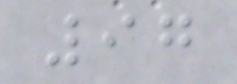97
